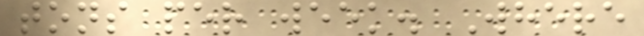tons per week. Where
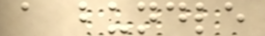a bundle
